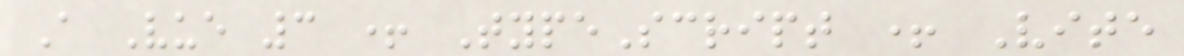A Vue 3 + TypeScript + Vite
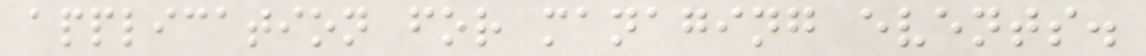application for managing events.
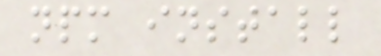npm install
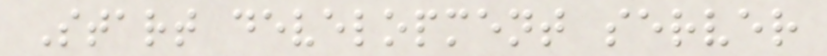Start development server
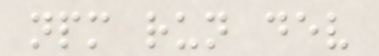npm run dev
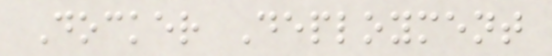Docker Deployment
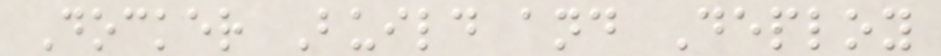Docker Build and Deploy
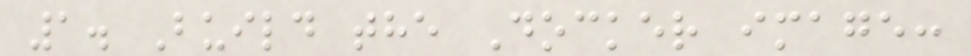1. Build the Docker image:
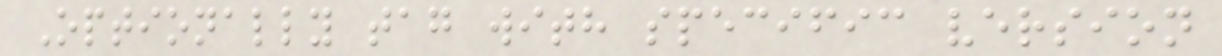Optionally tag with specific version
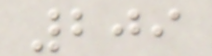209
